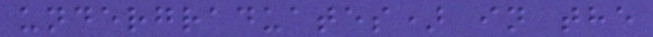undergraduates) in the
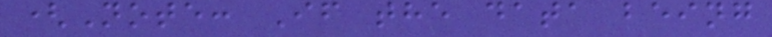(Note: If the data being
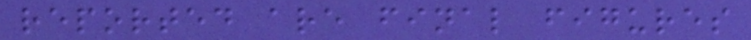reported are final figures
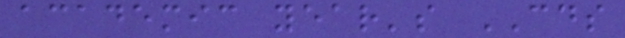academic year's CDS
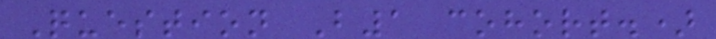Question B1 cohort.)
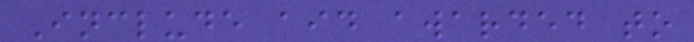Include aid awarded to
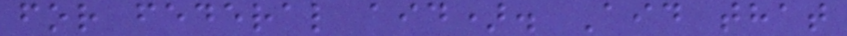for federal aid). Aid that
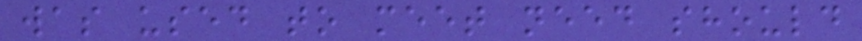was used to meet need should
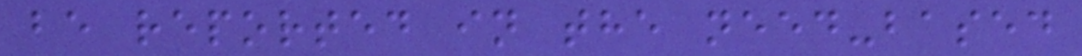be reported in the need-based
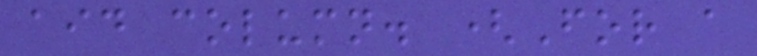aid column. (For a
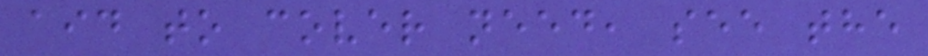aid to cover need, see the
